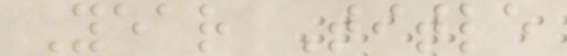Year Title
